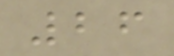26
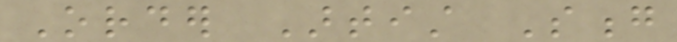Order Artist Song
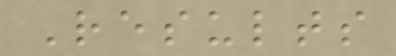Results
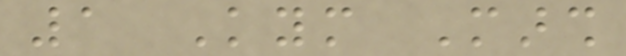1 Kym Marsh
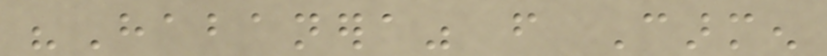"Habanera" from Carmen
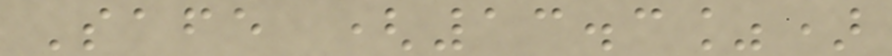Safe (13.3%)
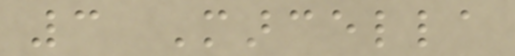3 Marcella
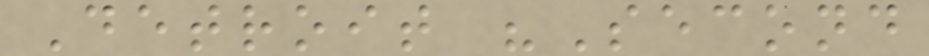Detroit "Second
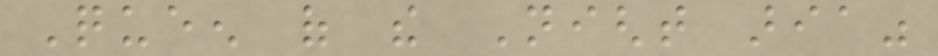Queen of the Night aria"
